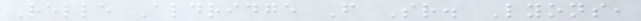Relle Aldridge F Sr. Lyons,
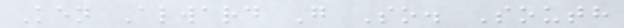Ken Alward G So. South
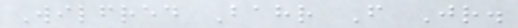Wilfred Bahr F Jr.
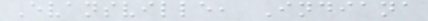Evansville, Indiana
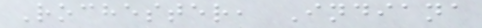Rochester, Indiana
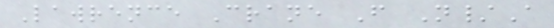Lawrence Crane F N/A
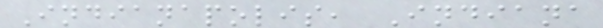Indianapolis, Indiana
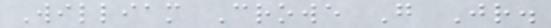William Crowe G Jr.
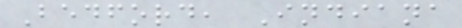Bedford, Indiana
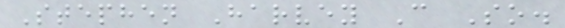Stephen Harvey C So.
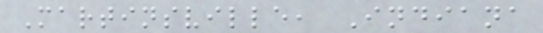Martinsville, Indiana
